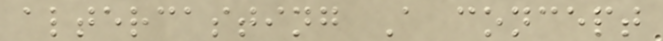altercasting A concept
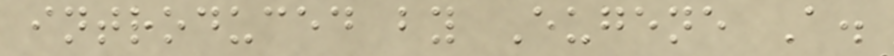introduced by Eugene A.
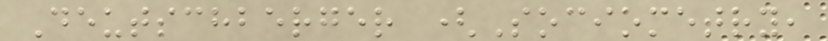Deutschberger (Sociometry,
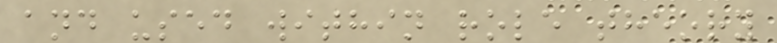and used within role theory
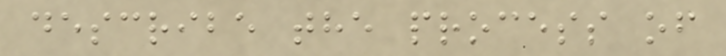describe the process of
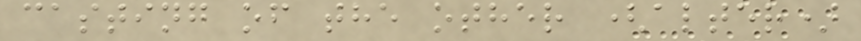casting of the other (alter)
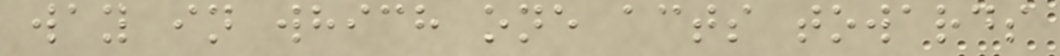way in which one acts towards
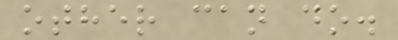other can do.
